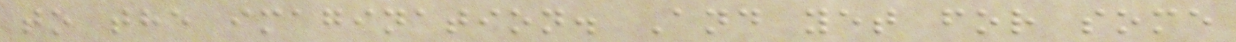to the imagination. And yet for some
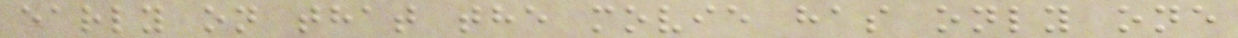early on that the movie has only one
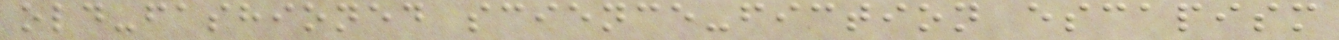old-fashioned science-fiction escapism
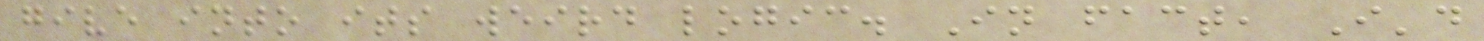give into its weird logic. In fact, I'd
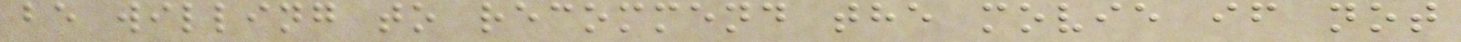be willing to recommend the movie if not
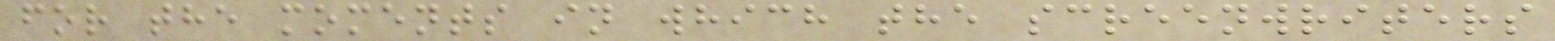for the moments in which the screenwriters
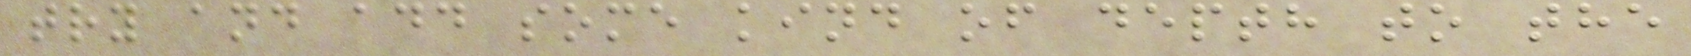try and add some kind of depth to the
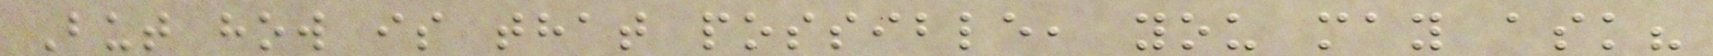But how is that possible, you may ask?
